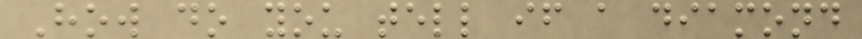How do you tell if a diamond
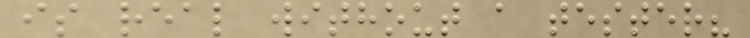is real without a tester?
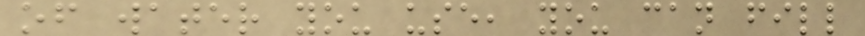of water you use, you can fill
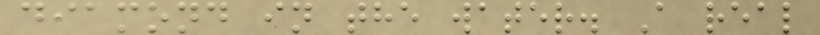diamond in the water. A real
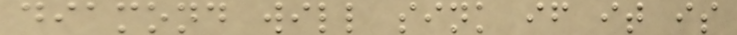diamond will sink if it is
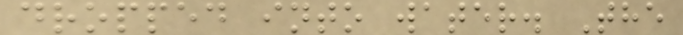dropped into water. The
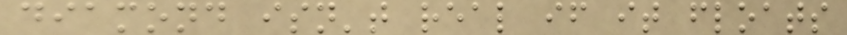diamond isn't real if it floats
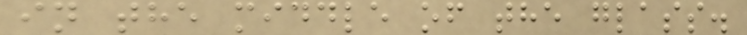in the middle of the glass.
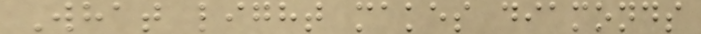What light makes diamonds
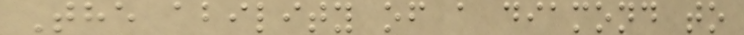The ability of a diamond to
